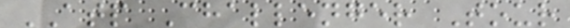ATP Challenger Tour
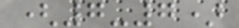(7-7)
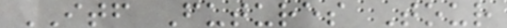ITF Futures Tour
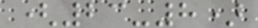(23-8)
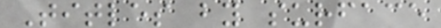Titles by surface
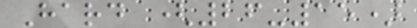Hard (26-15)
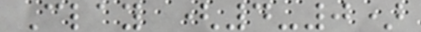Clay (4-0)
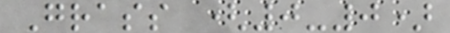Grass (0-0)
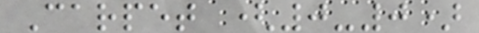Carpet (0-0)
